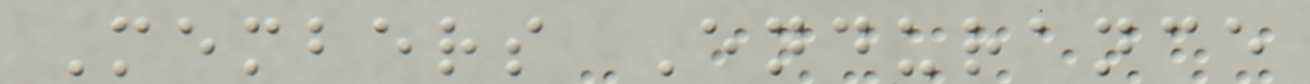Members Endurance
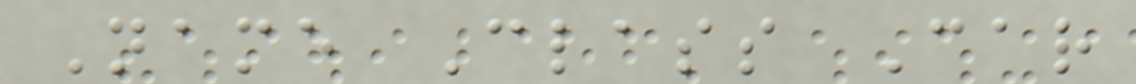Name Class Car
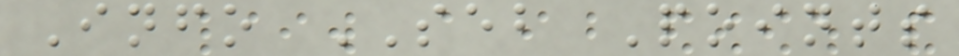Info SEB Points
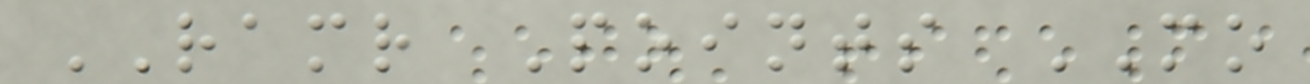RAMR Points MO
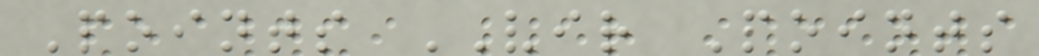Points VIR Points
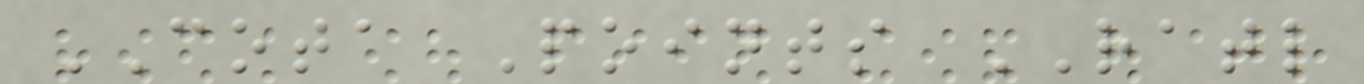COTA Points RATL
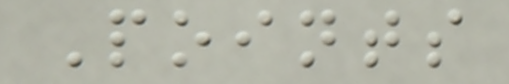Points
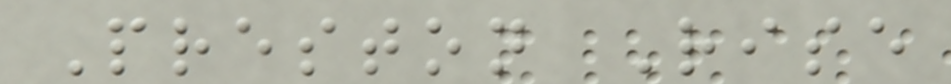Preston Rise
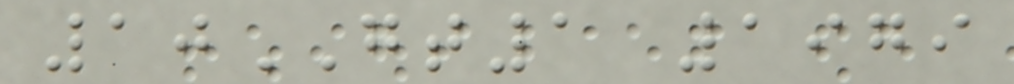10GT1 1979
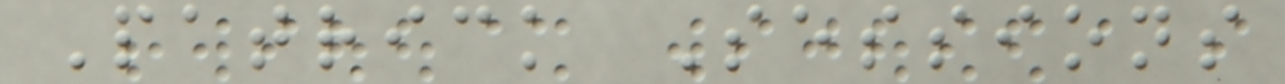Patrick Sessions
